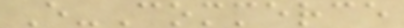E-Commerce
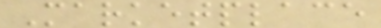Marketplace
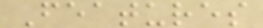Features
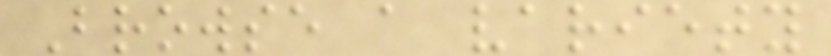Browse a variety
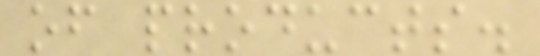of products.
